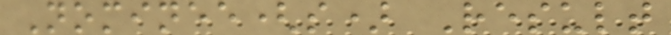Nominee(s) Result
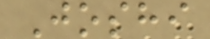Joshi
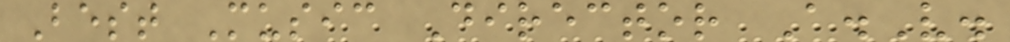Best Music Director A.V.
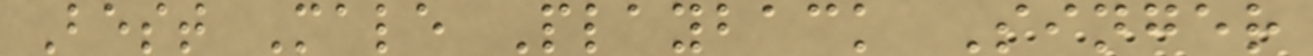Best Male Playback Singer
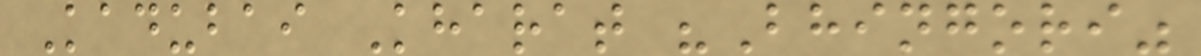Kadubai Kharat "Bhingori"
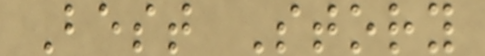Best Story
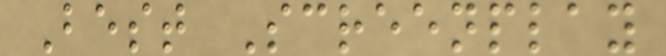Best Screenplay
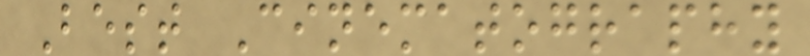Best Cinematography
